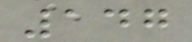147
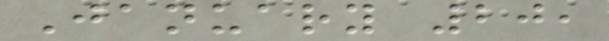January 20,
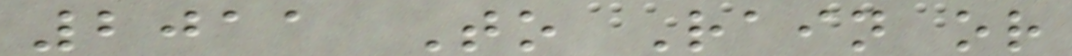2011 To Rain or
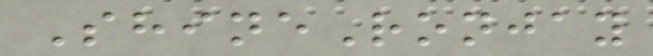ShineRonjay
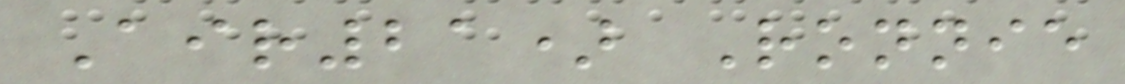Air21) Ronnie
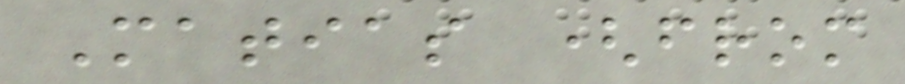Matias (from
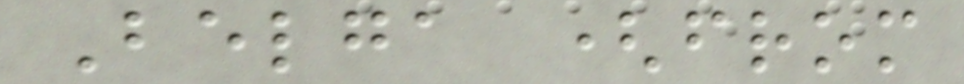Belga (from
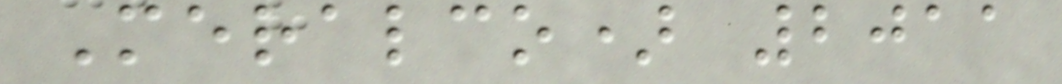Meralco) 2011
